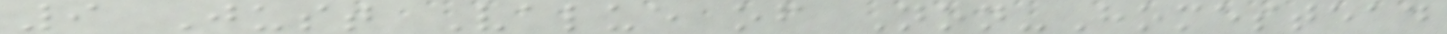9 Just Value of Non-Homestead
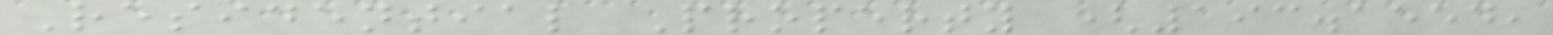Residential Property (193.1554,
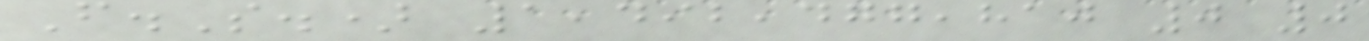F.S.) 1,492,477,810 0 0
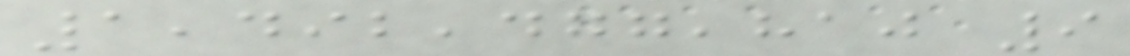1,492,477,810 9
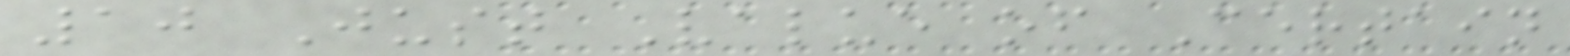10 Just Value of Certain
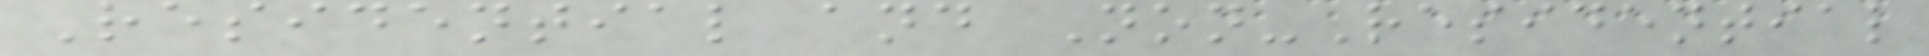Residential and Non-Residential
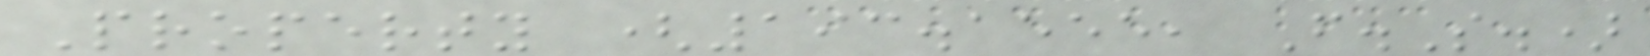Property (193.1555, F.S.)
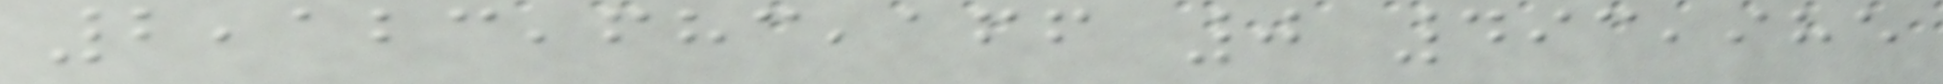2,123,683,166 0 493,985
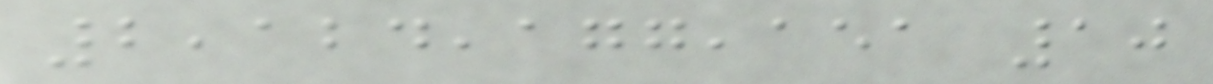2,124,177,151 10
